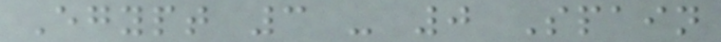Egypt 3 - 0 Spain
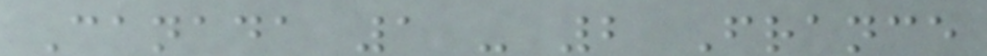Canada 1 - 2 France
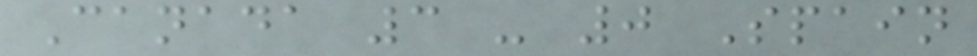Canada 3 - 0 Spain
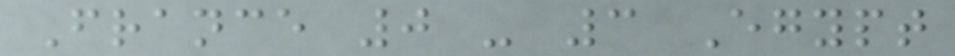France 0 - 3 Egypt
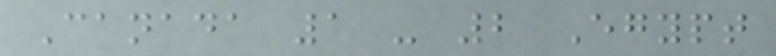Canada 1 - 2 Egypt
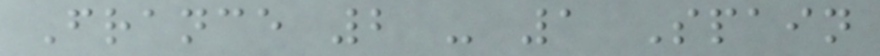France 2 - 1 Spain
